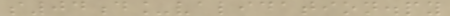s04d_validation.py
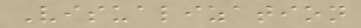Visualization
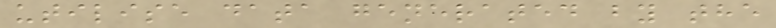utilise data generated by the
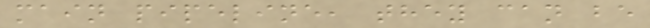main pipeline, they can be
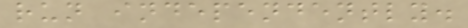run independently.
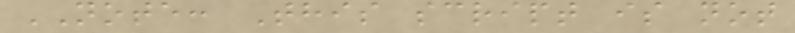NOTE: This script is not
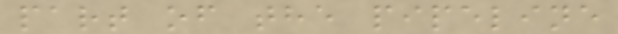part of the pipeline
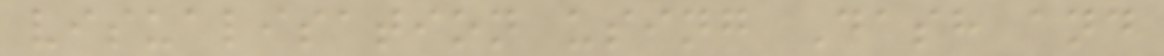visualisation using Dash and
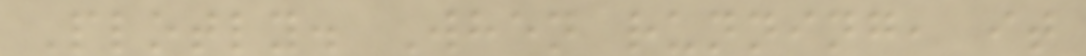Plotly. When running, it
